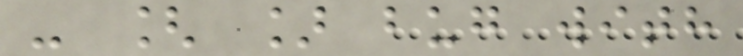- [ ] bug with
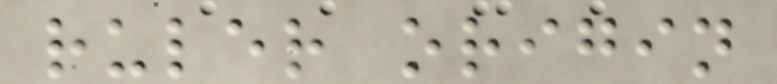ruler origin
